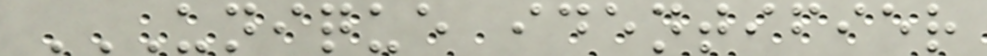UNIQUE IDENTIFIER
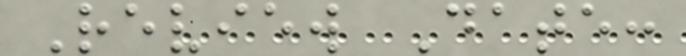Review Date:
